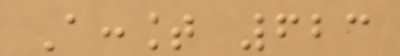Account 623
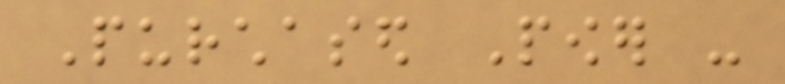Purchased Power -
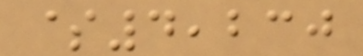$4,230
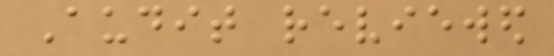Audit reviewed
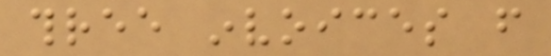three invoices from
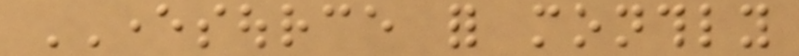EVERSOURCE for monthly
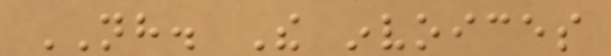NH. The invoices
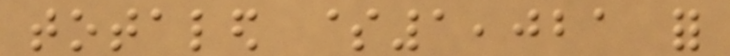totaled $1,021 for
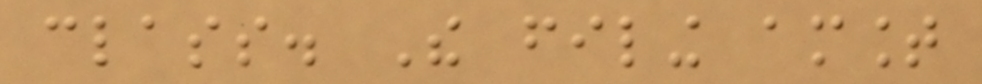class. The filing amount
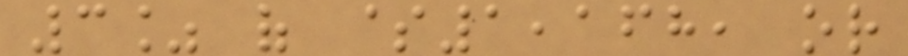3% of $1,168, or
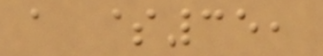a $35,
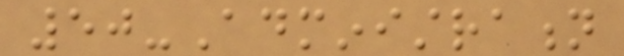50-Administration
